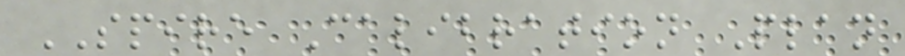SPIRE Calibration Plan
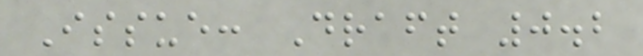Issue: Draft 0.2
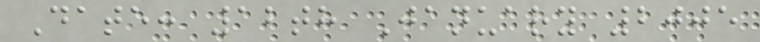Date: 12th January 2005
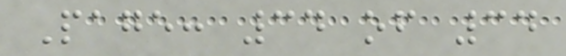Page: 34 of 34
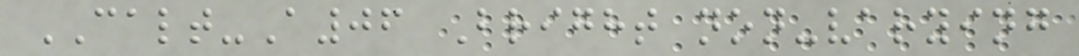CALT-A06 Bright non-varying
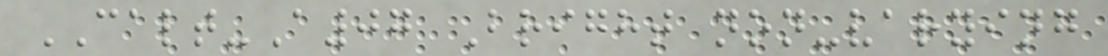CALT-A07 Bright non-varying
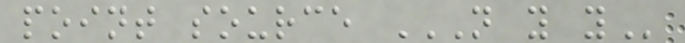point source N Y Y
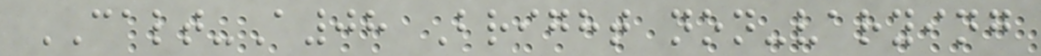CALT-A08 Bright non-varying
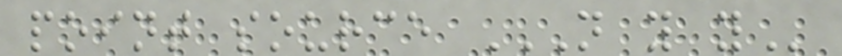point source N Y Y
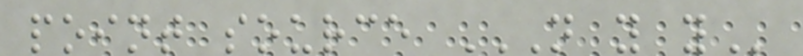point source N Y Y
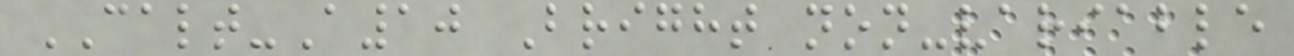CALT-A10 Bright non-variable
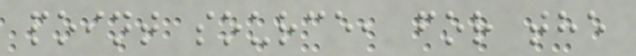point source, for the
